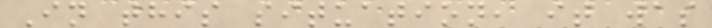In this situation, it was
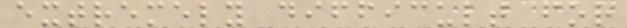extremely difficult for
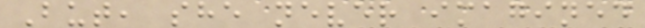But, she never imagined
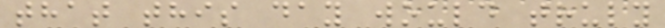that this day would truly
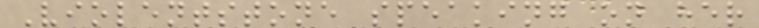Violentstone speaking on her
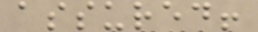assured!
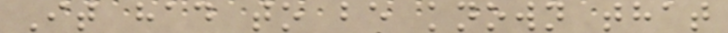It had to be known that
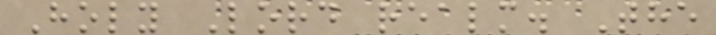Holy Lord realm. The
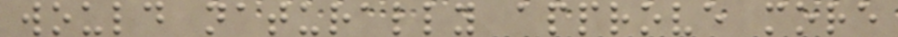would naturally approve more
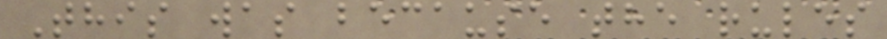This was because the rules
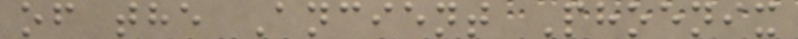of the Ancient Phoenix
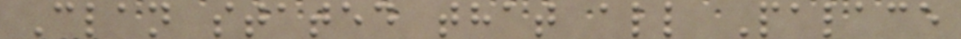Clan stated that all Palace
